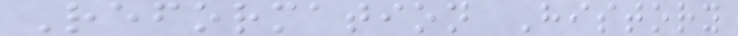Reformation History
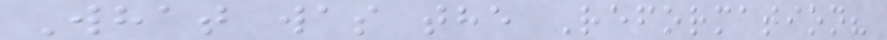What was the Reformation?
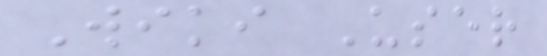Wiki User
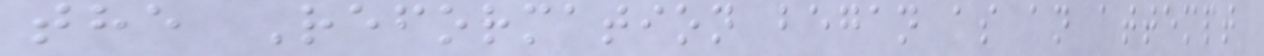the Reformation began as an attempt
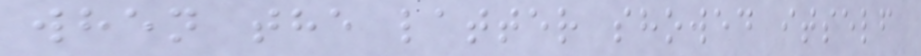when the latter showed itself
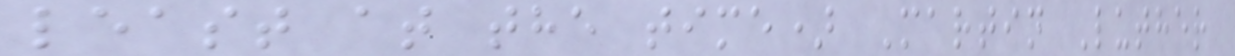least at the time) Martin Luther
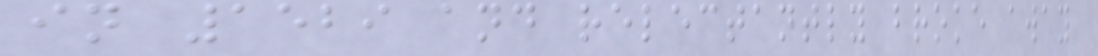in 1529 and relectantly broke away
